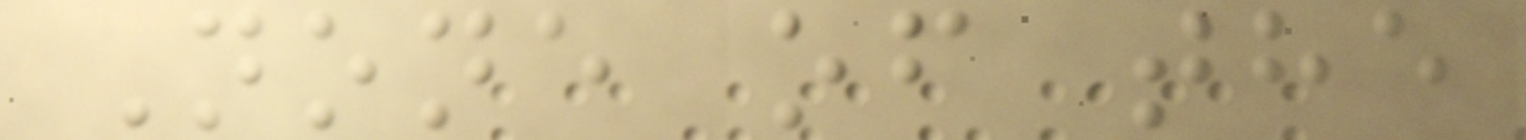None of the
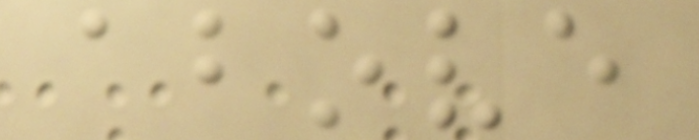above
